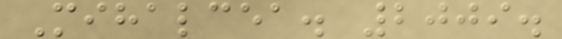Mihalcea. 2009.
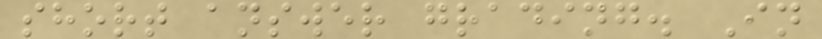short answer grading. In
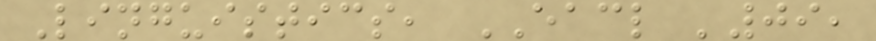Linguistics, EACL '09,
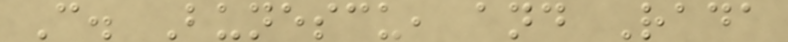C. Bunescu, and Rada
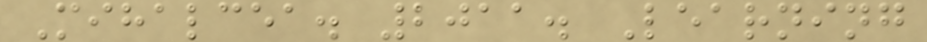Mihalcea. 2011. Learning
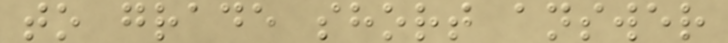to grade short answer
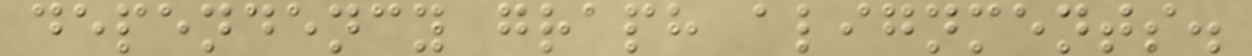dependency graph alignments.
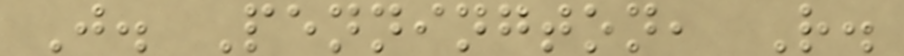J. Pennington, R.
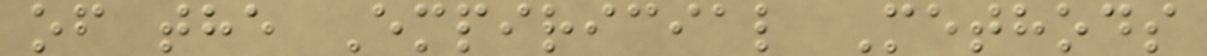of the Empiricial Methods
